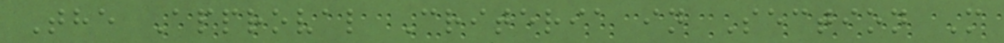The Approval Criteria in Section M
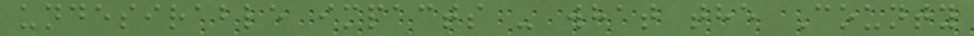undesirable impacts - what the County
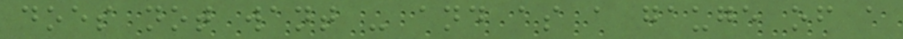does not want - and as a gauge of a
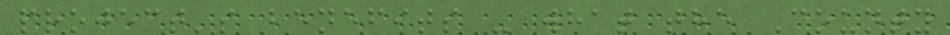project's benefits - what the County
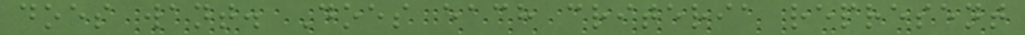does want. Does each criteria represent
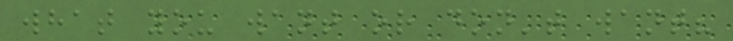what you want or don't want?
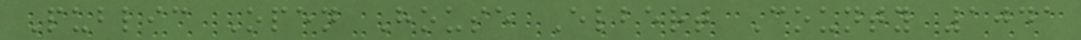Public Open House Elbert County 1041
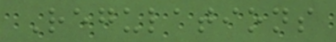Regulations
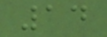14
